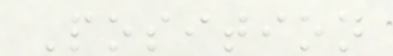Position
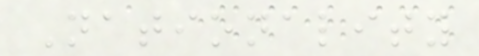Nationality
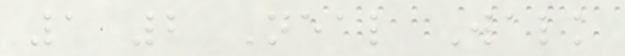1 2 Neal Walk
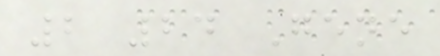2 24 Gene
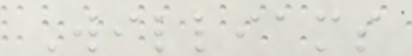Williams
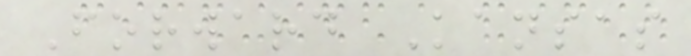Forward Kansas
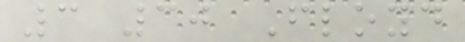3 30 Floyd
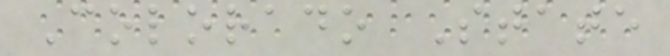Colorado State
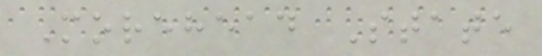Morehead State
